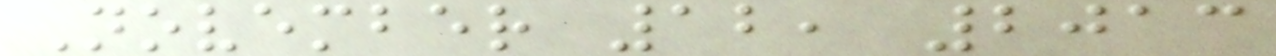November 12, 2013
